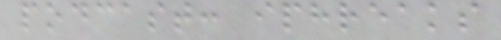podcast: iphreaks
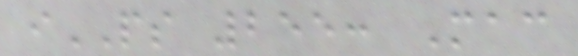iPS 255: Mac
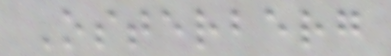Osterberg
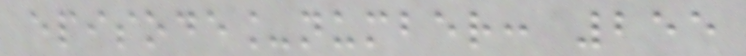episode_number: 255
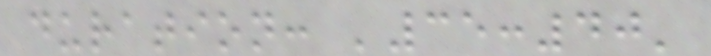duration: '35:40'
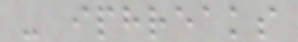- iphreaks
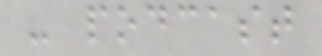- podcast
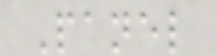Panel
